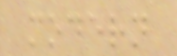modern
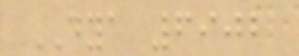DYA 6902
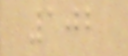102
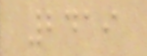2419
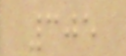305
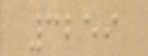3259
